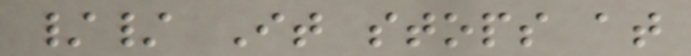// It stops at
